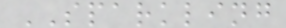SPARKLING
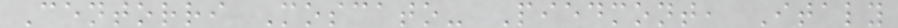Centorri Moscato- Piedmont, Italy
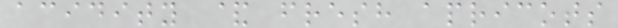acidity & fresh apricots
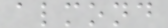almond
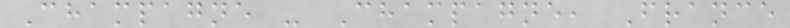Champagne - Champagne, France
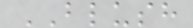BLUSH
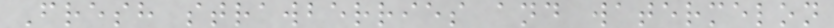Fresh strawberries and watermelon
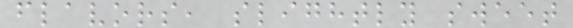flavors, slightly sweet
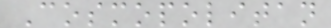Cosmopolitan
